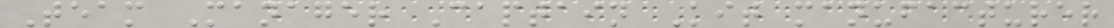Team Manager Captain Kit manufacturer
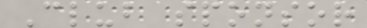Club sponsor
